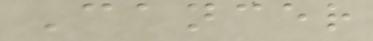Cancer
